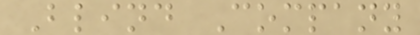Blind Company
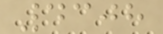4308
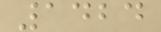1424
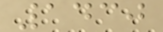1430
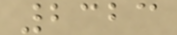2323
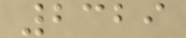2329
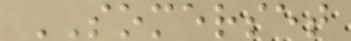SOMERSET
